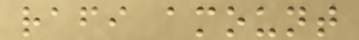rafi amount
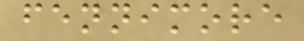fennimore
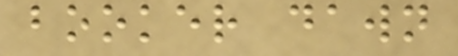booker dawn
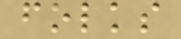folks
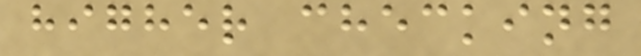higher checking
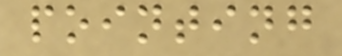pointing
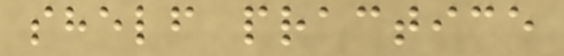shelf practice
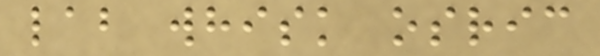lab whisk osric
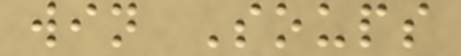win Soups
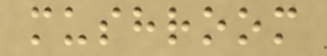mushroom
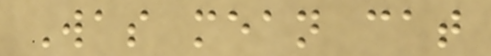Was mean cat
